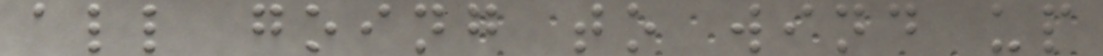all going to wind up
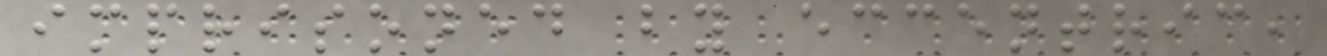imprisoned by eccentric,
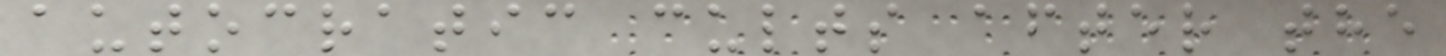autocratic cults after the
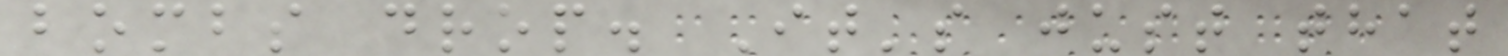bombs drop. It's just that
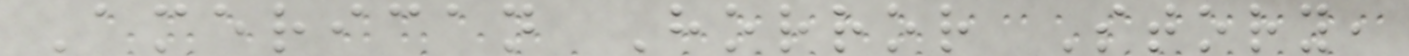American Horror Story,
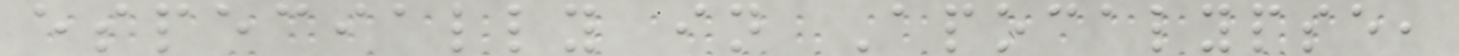especially in Apocalypse,
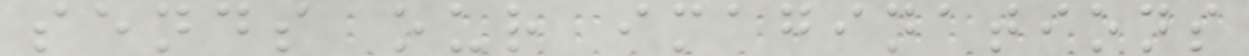sends our imaginations
